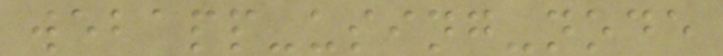webapp-using-node
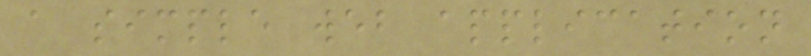a simple web application
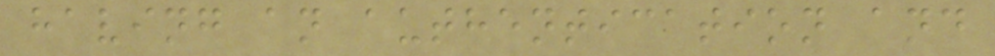having an authentication and
